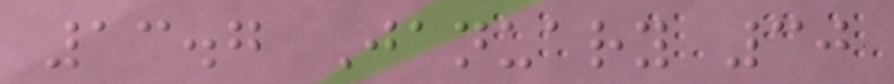13.7 January 30
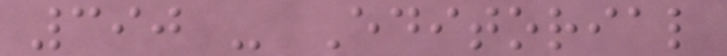390 - Editorial
